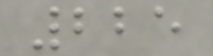225
